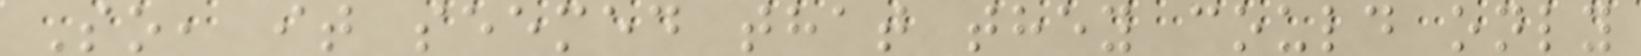So, it seemed that they could only
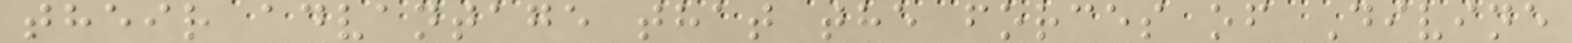their advantage that the forces of Divine
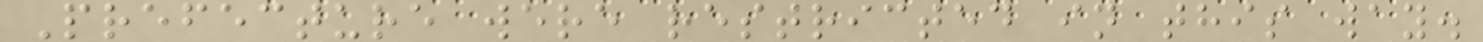Prefecture were restricted in this way.
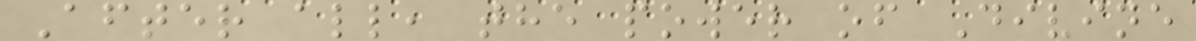After all, the power of Divine
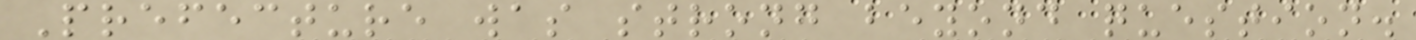Prefecture was strong beyond question.
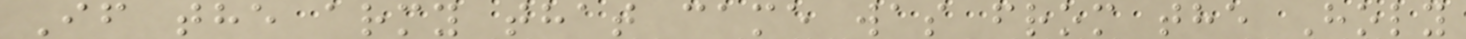If the army that came was from the Holy
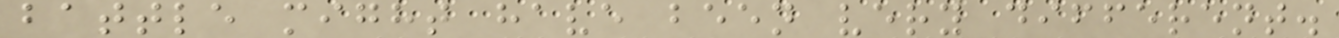battle might have been very different.
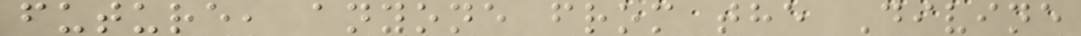future, anyone from the Divine
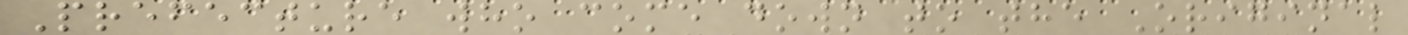Prefecture who come down to the Original
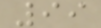99
